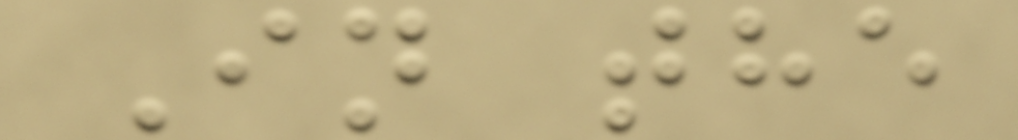In the
